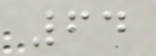64
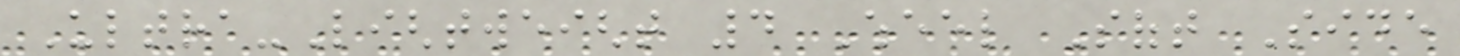Ultra-Lightweight 4 Wheel Soft Side
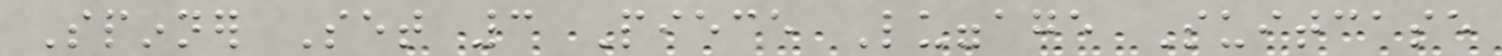Spinner Set 3 Piece Luggage Suitcase
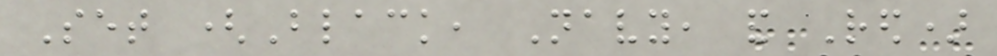Set (Black, Navy, and Red)
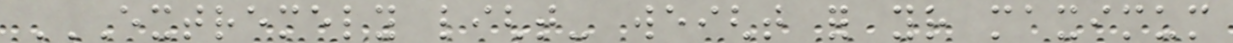EXTREMELY LIGHT- WEIGHT FOR YOUR MAXIMUM
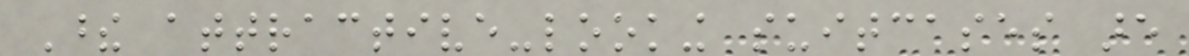These attractive-looking suitcases are
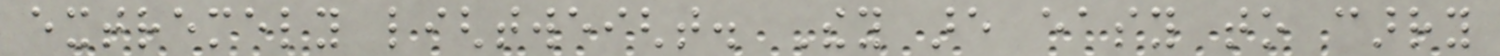extremely lightweight. They are easy to carry
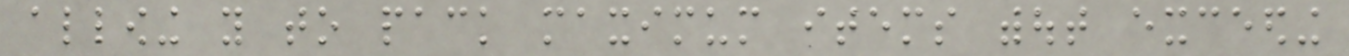allowing you to pack maximum items without exceeding
